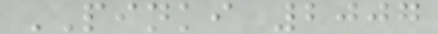PINKI 2007
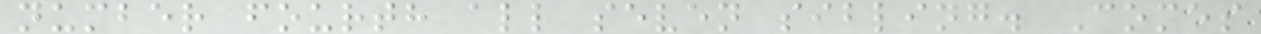number fourth all seven sibling. Comes
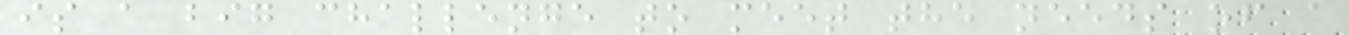is a big challenge to meet the needs of a
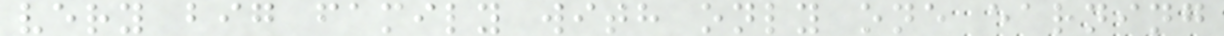very big family with only one earning
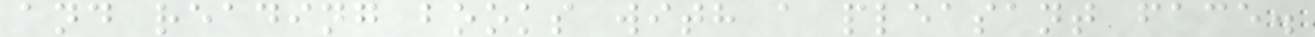and reading books with a pleasant face.
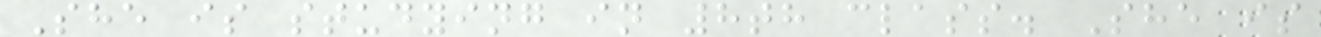She is studying in 8th class. She is
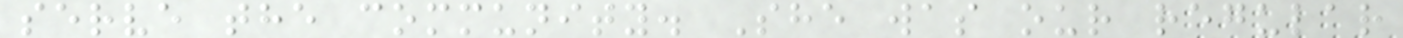serve the community. She was our regular
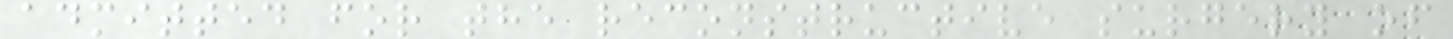admitted for the reconstructive surgery of
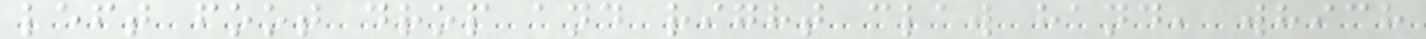left foot drop and right claw hand, which
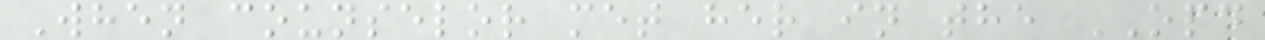When counselor met her in the OPD
